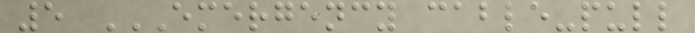5 EMERGENCY CABLE-PULL
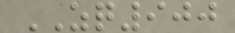ZQ900
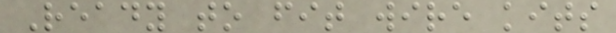Ready to fit wire kits
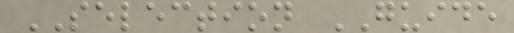SELECTION GUIDE
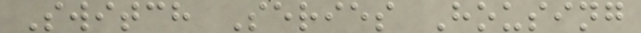Switch Series Housing
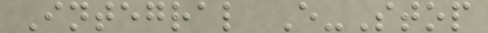Integral E-Stop
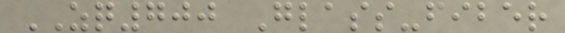ZQ700 Glass-fiber
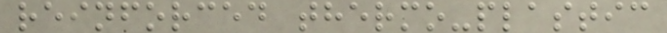reinforced thermo-plastic
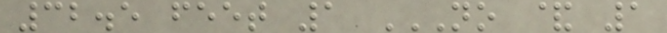32.5 feet 1 NO & 1
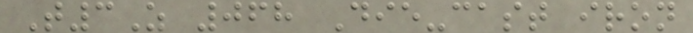T3Z 068 Die-cast iron
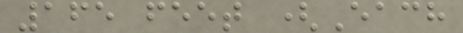165 feet (Each
